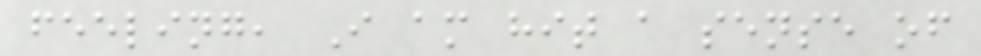feeling, I am hit a sense of
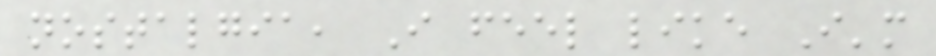nostalgia, I feel like I'm
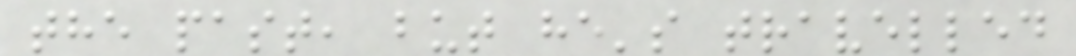the past, but he's travelled
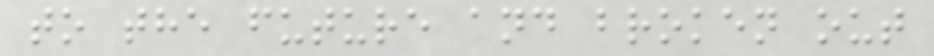to the future and broken out
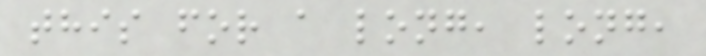this for a long, long,
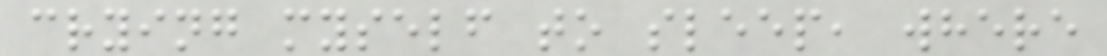crying myself to sleep, where
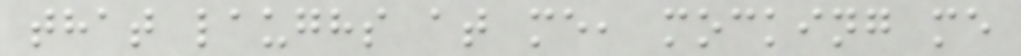that laughs at me, mocking me
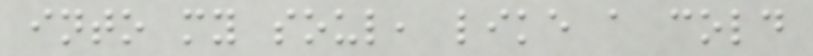into my soul, like a cold
